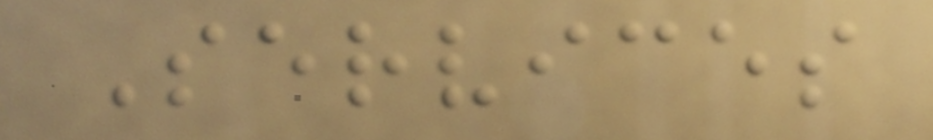Services
